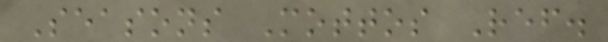Seasons Mottos Ref.
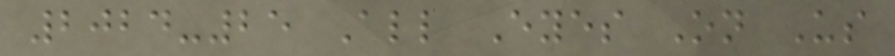2024-25 All Eyes On Us
